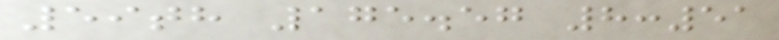59th 175.57 8:51
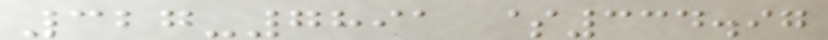327-7891 $334.97
